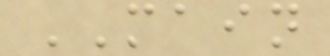MAIN
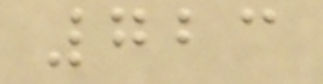723
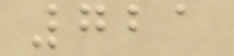721
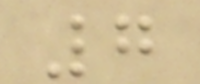7
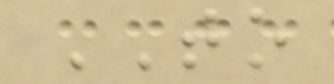TO
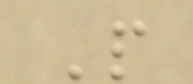P
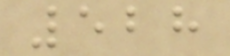528
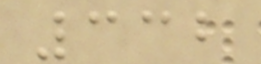332
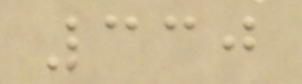330
